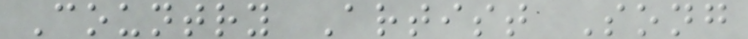Country Artist Song
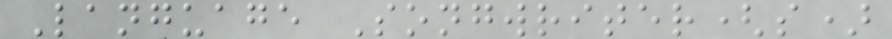Language Songwriter(s)
